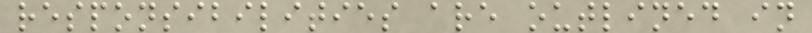responsibilities are outlined in
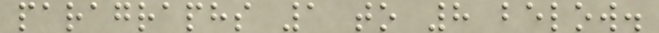paragraphs 1 to 8 below.
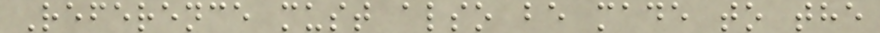Reference must also be made to the
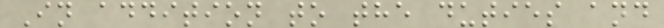In addition to the duties and
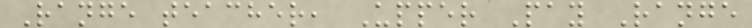Range teacher, Upper Pay Range
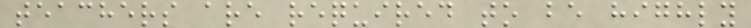teachers are required to be highly
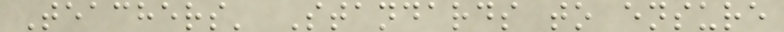Teachers' Standards to ensure
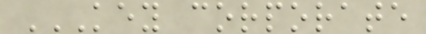KEY CORPORATE
